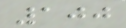100
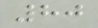80
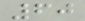60
